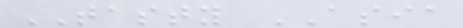TASTY ASIA
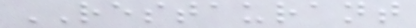RESTAURANT
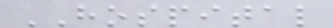HOSPITAL
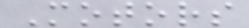Motors
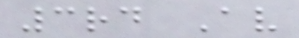3rd Av
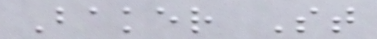Baker St
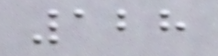128
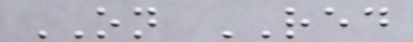ON RED
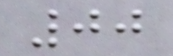00
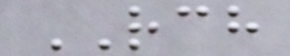RCH
